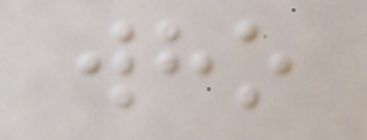who
